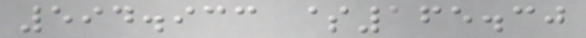594.933 $165.30
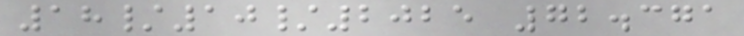18/10/2025 72.371
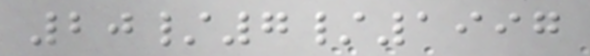20/7/1997
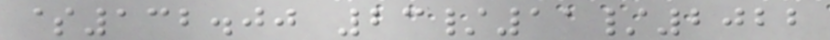$132.00 23/11/2022
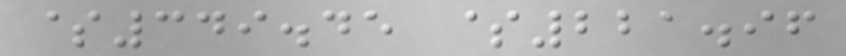$349.45 $221.96
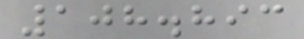108.893
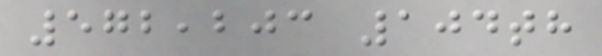572,203 104th
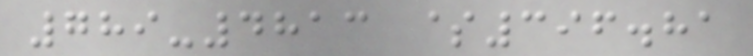789-4813 $396.81
